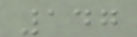147
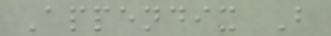Appendix B
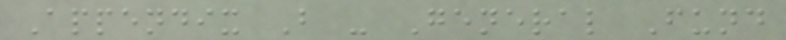Appendix B - General Fund
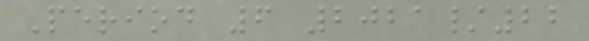Period 6 2021/22
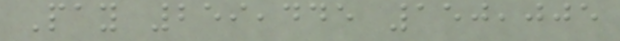Pay 259,445 150,005
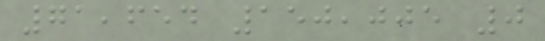71,654 150,005 0
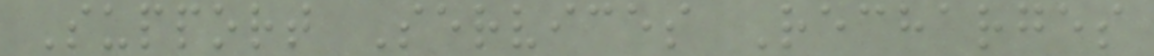Support Services Recharges
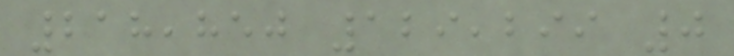218,850 129,299 0
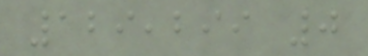129,299 0
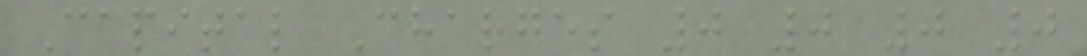Capital Charges 0 0 0 0
